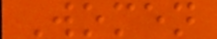Women
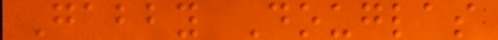Gabby Douglas
